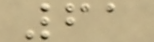61
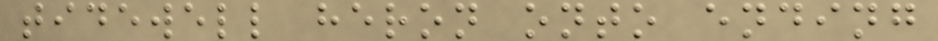tidewell heron onto ending
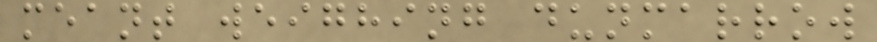meant weighing dunmarrow
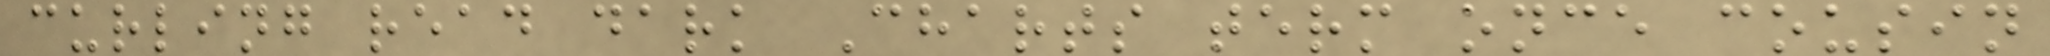curling read dark Charts term once cousin
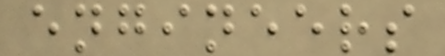engineers
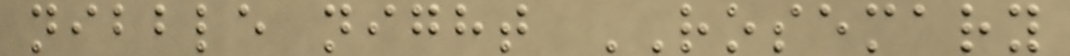nibble night ROSEMARY
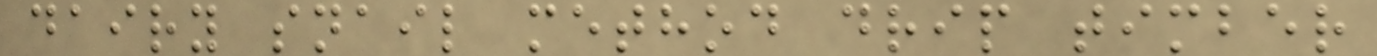dairy snail method drip timber
